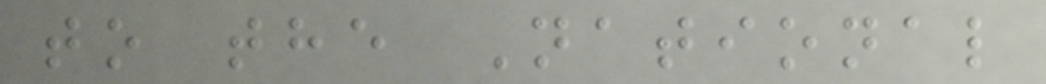to the National
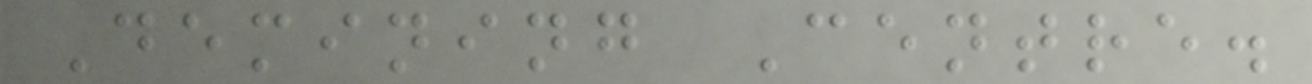Demining Centre.
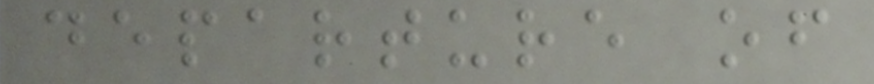departure of
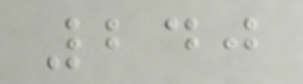240
